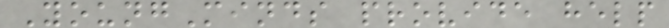YoungMinds provide help
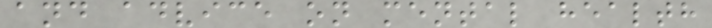and advice on mental health
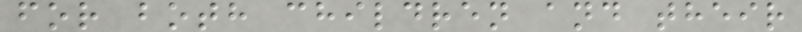for both children and their
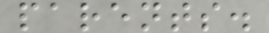parents.
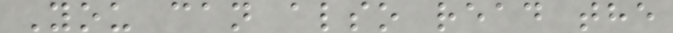You can also read the
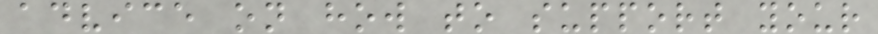advice on how to support your
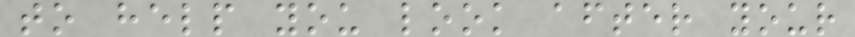to help you look after your
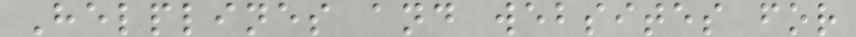Helplines and websites for
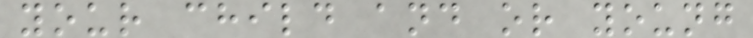your child and or young
